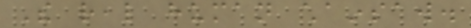The real human chainsaw.
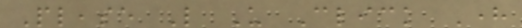Please Like Us Click Here
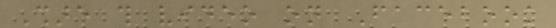Share this video on Facebook
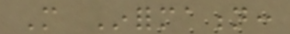More Information:
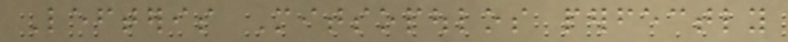Lefteris Mitsopoulos perfectly
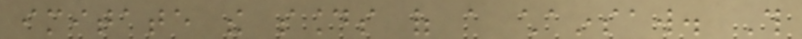imitate the sounds of a chainsaw. This
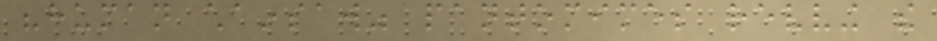"human chainsaw" pantomimes revving the
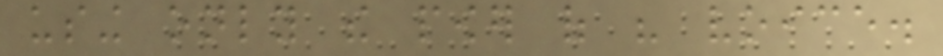using only the power of his voice.
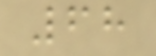68
